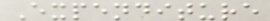Expenditure
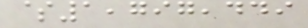$1,797,449
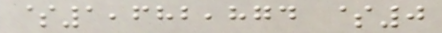$1,682,874 $0
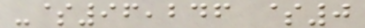-$96,246 $0
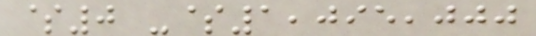$0 -$1,095,000
